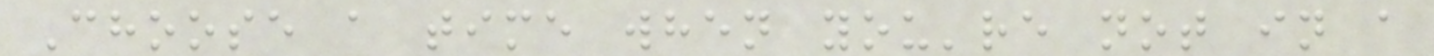Choose a time when you're not in a
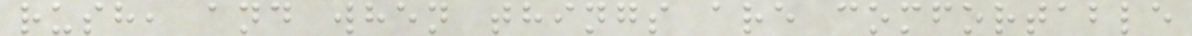rush, and when things are comfortable
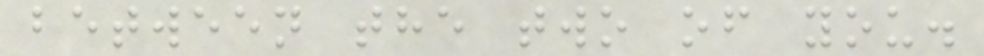between the two of you.
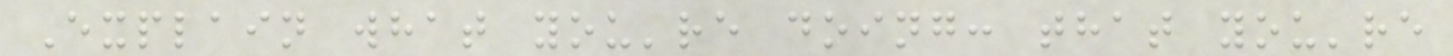Explain what you're doing: that you're
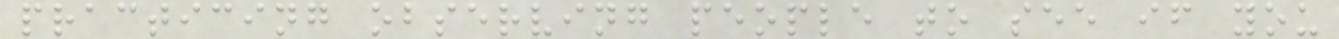practicing observing people to see if you
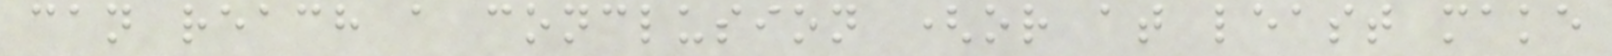can reach a conclusion (or at least make
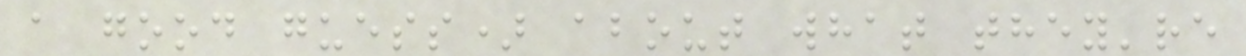a good guess) about what they're
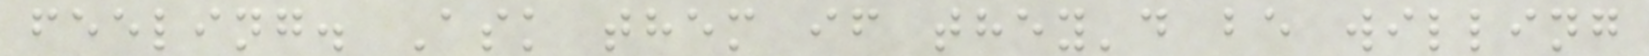feeling. Ask them if they'd be willing
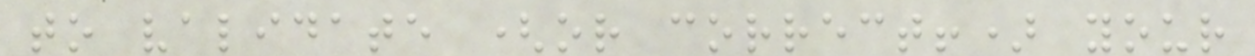to validate (or correct!) your
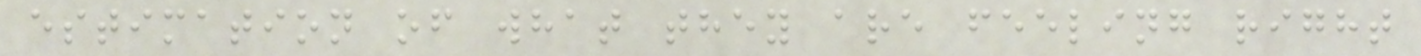estimation of what they are feeling right
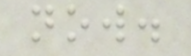now.
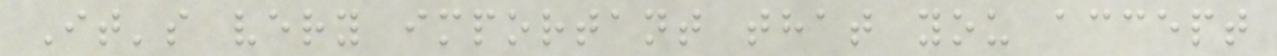It's very important that you accept
